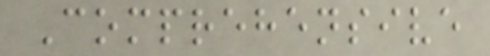Comprehensive
